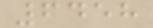6458
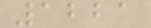1221
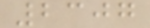2307
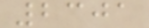2301
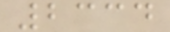2334
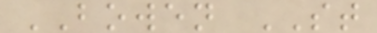BOWEN ST
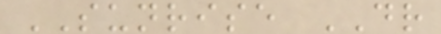SUNRISE DR
